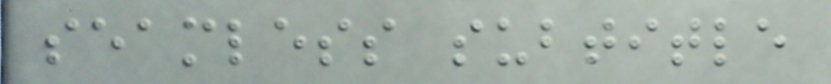seamless subtitle
